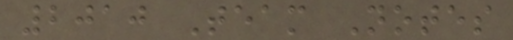2010 Team Notes
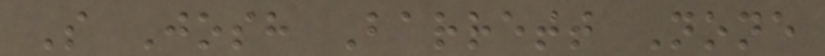S Josh Barrett None
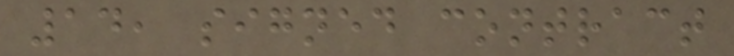14, signed contract
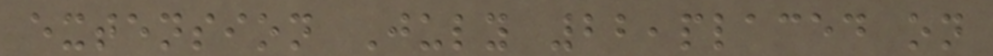extension July 22,placed on
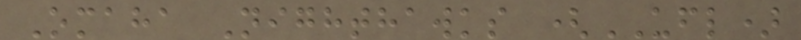Omaha Nighthawks (UFL)
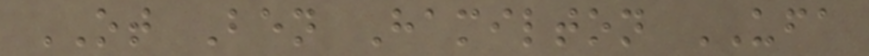OT Ben Hamilton UFA
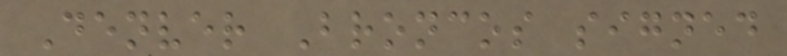Denver Broncos signed
